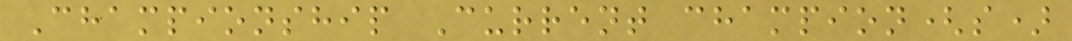Championship Current champion(s)
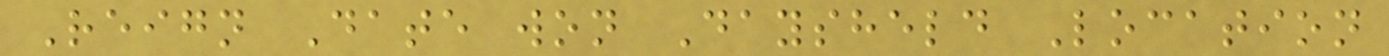Reign Date won Daysheld Location
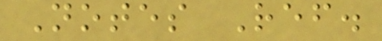Notes Ref.
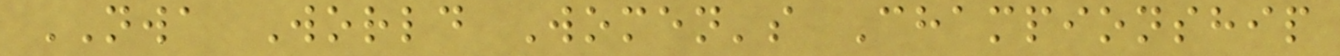NWA World Women's Championship
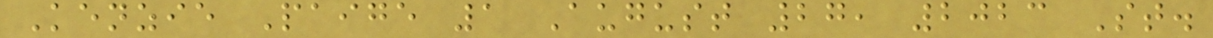Kenzie Paige 1 August 27, 2023 St.
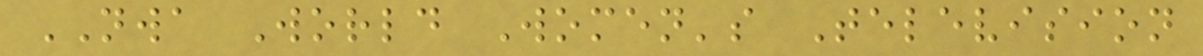NWA World Women's Television
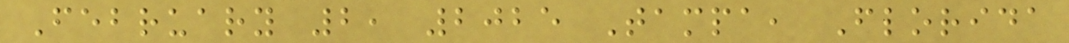February 2, 2025 Tampa, Florida
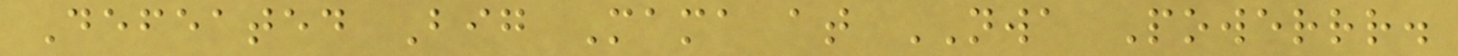Defeated Big Mama at NWA Powerrr.
